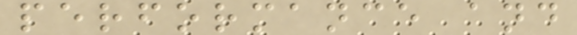performance and
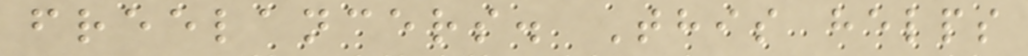freelancers. This helps
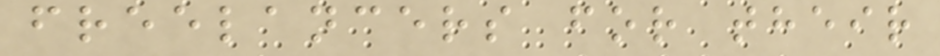freelancers for their
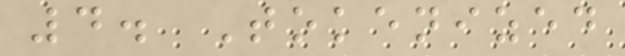4. Tokenized
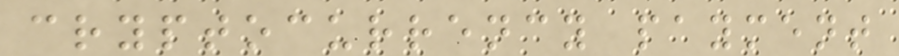cryptocurrency payment
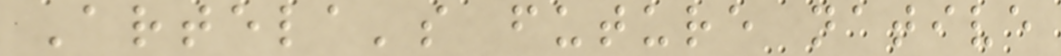Artela's future native
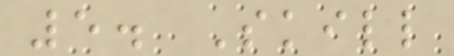5. Skill
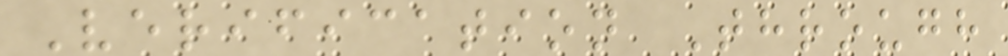Verification Through
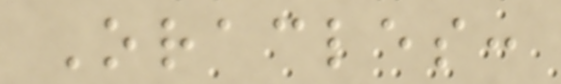Oracles:
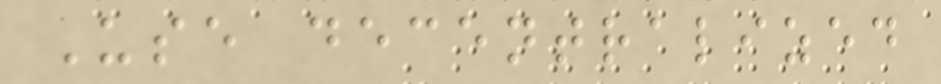Use decentralized
